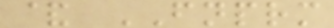& FNPRM
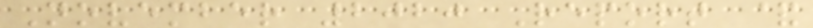November 2020 Report &
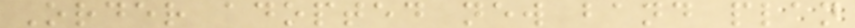Order adopted new band plan
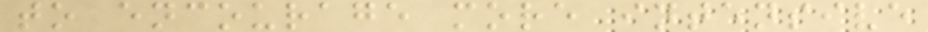to encourage more intensive
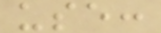use:
